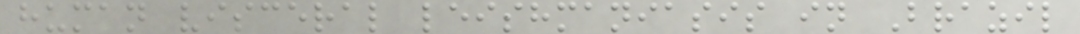human visceral leishmaniasis in Brazil
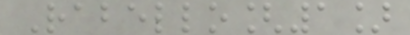Rabello[1]
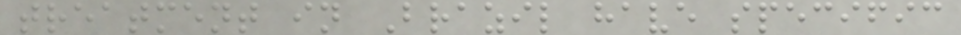treatment in Brazil have specific
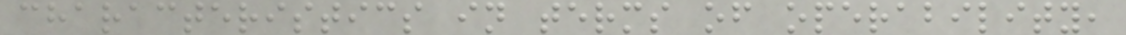characteristics in terms of operability,
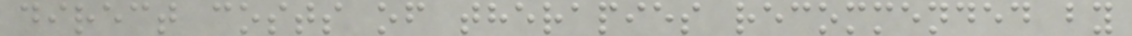direct costs of therapies recommended by
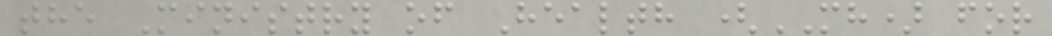the Ministry of Health (MH) for
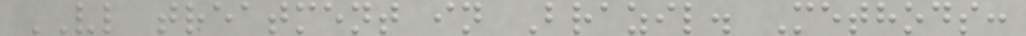VL treatment in Brazil. Methods:
